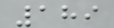189
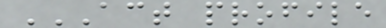ACT PROFILE
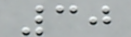30
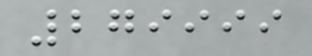279999
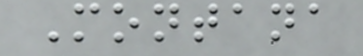Montana
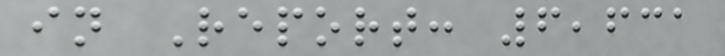in Report: 6,631
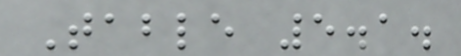Table 5.1.
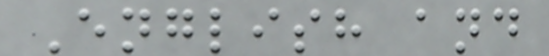English and
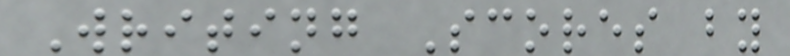Writing Scores by
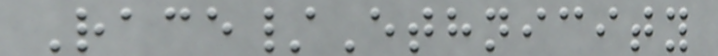Race/Ethnicity
